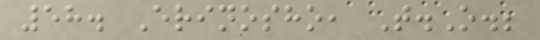58. Erinosho, T.O.;
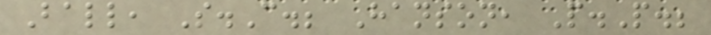Ball, S.C.; Hanson, P.P.;
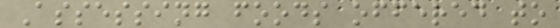Assessing foods offered to
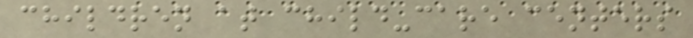children at child-care centers
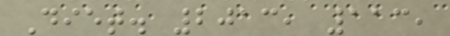Diet. 2013, 113,
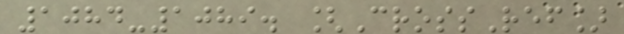1084-1089. [CrossRef]
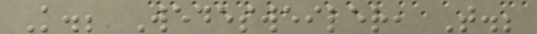K.; Wedesweiler, T.;
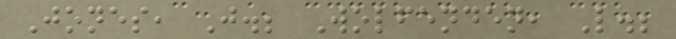Jones, J.; Wolfenden, L.;
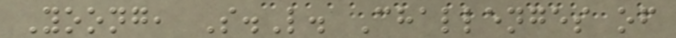Yoong, S.L. Challenges of
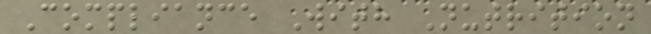Compliance With Nutrition
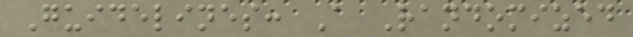Guidelines: A Randomized
